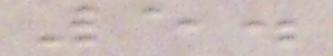5.
